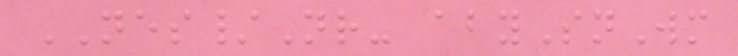NES/Nr- abySnWm
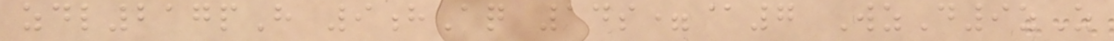zdl217pH 9hAq 14s=@7 WzD9zZ
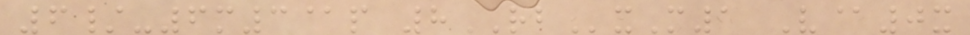6/-6m3@p 8RBxM1 V@0x
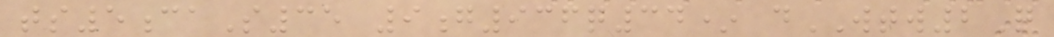ts5caS35 9g936q34* dWTW2Q
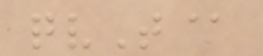qvT@
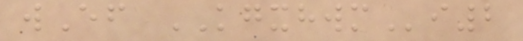wEf KGXHWMi2
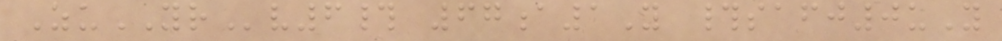ZuYRv6# 67a1Y #safj0uY
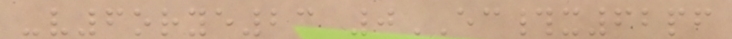-v6orye23 0EC#x62pf
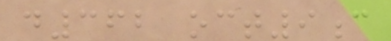d362 oct9c
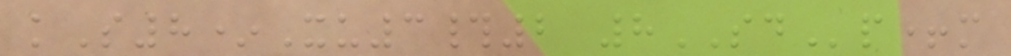kS8*Xu3#2 8SDp+m
